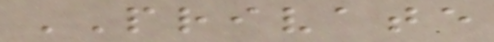PRIVATE
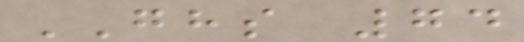GHS 74
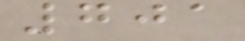701
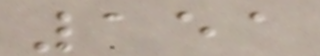151
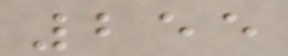255
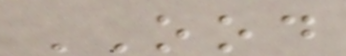OOD
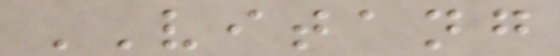VITANG
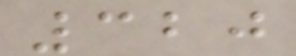320
